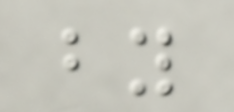by
